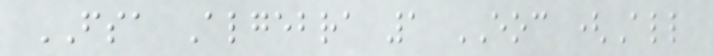FSA Algebra 1 EOC (All
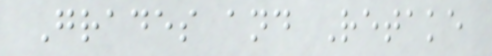Grades and Retake
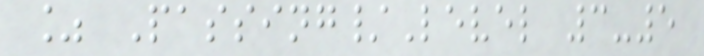% Passing/Level 3-5
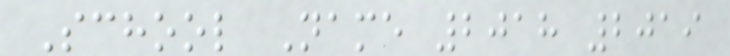School Name 2018 2019
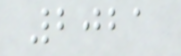2021
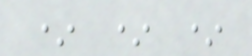* * *
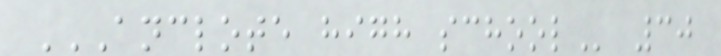ANCLOTE HIGH SCHOOL 30
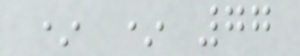* * 77
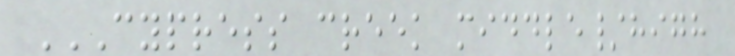CYPRESS CREEK MIDDLE/HIGH
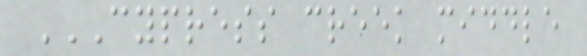CYPRESS CREEK MIDDLE
